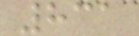831
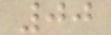00
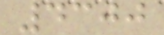4300
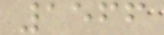1566
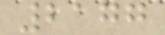2177
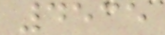4535
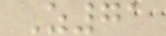Z71
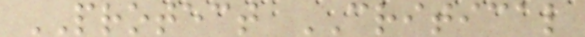PROTECT CRITICAL
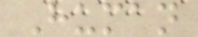Human
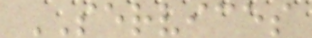SERVICES
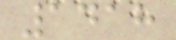1418
